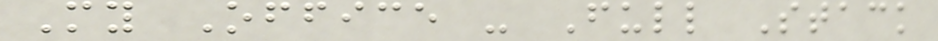My Office - Full Stack
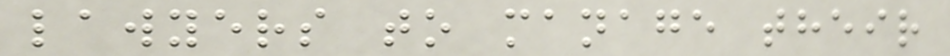lawyers to manage their
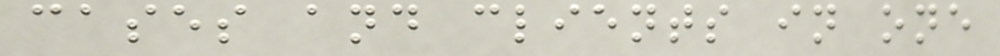cases and clients in one
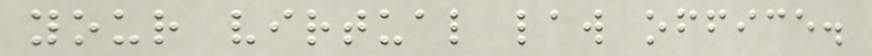your virtual law office.
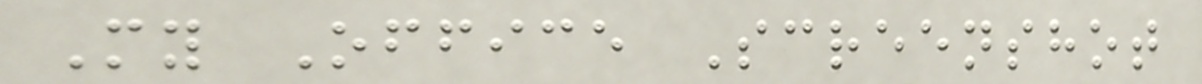My Office Screenshot
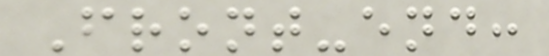Front-end:
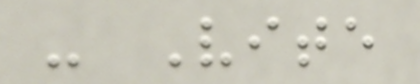- Vite
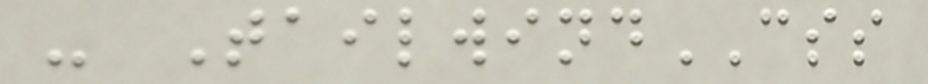- TailwindCSS
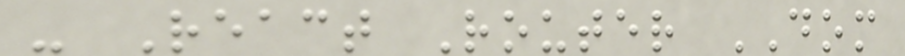- React Router DOM
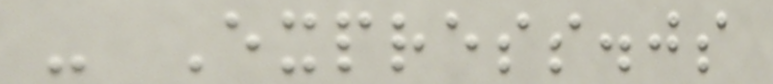- Express.js
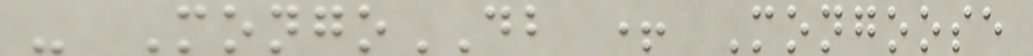- MongoDB + Mongoose
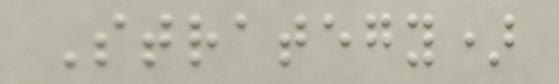Strategy)
